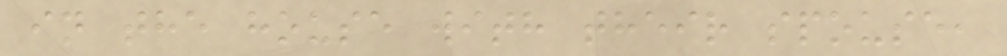in the house with their spouse,
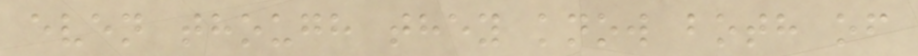even though they know both of
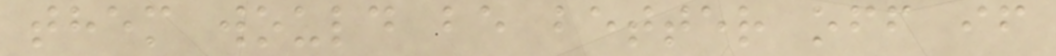them would be better off if
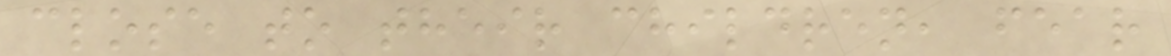close to their children, fear
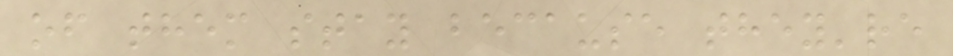of them stay because they're
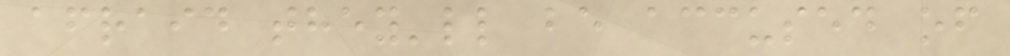afraid they'll be accused of
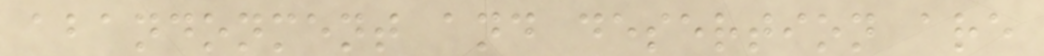abandonment and desertion are
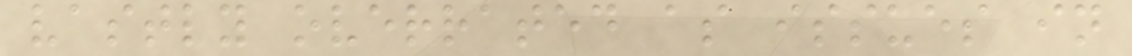vastly overrated as issues in
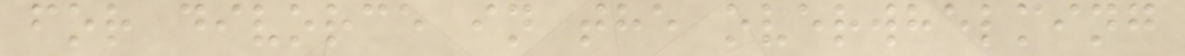for divorce in the overwhelming
